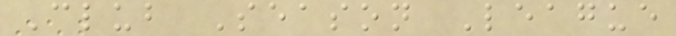Club Season League
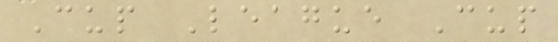Cup League Cup
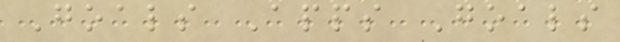Goals Apps Goals
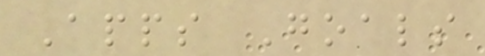Apps Goals
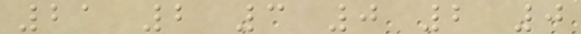21 2 3 0 2 0
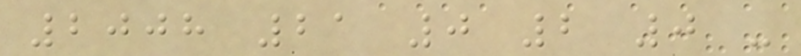2008 21 0 2 0 -
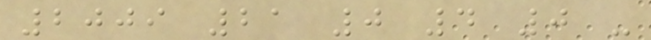2009 21 0 4 0 -
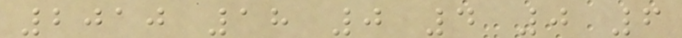2010 18 0 4 0 6
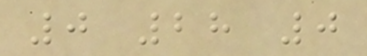0 28 0
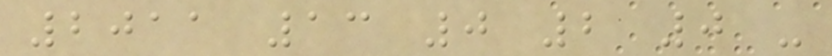2011 13 0 2 0 -
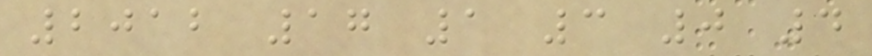2012 17 1 3 0 4
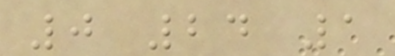0 24 1
